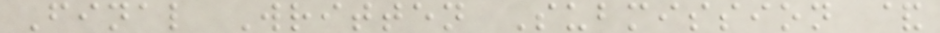Final Written Submission &
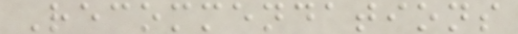Recommendations
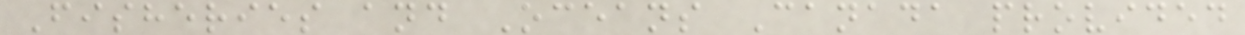Fisheries and Oceans Canada provided
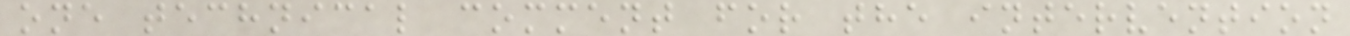one technical comment for the intervention
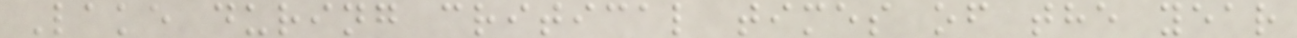Lake during critical times of the year
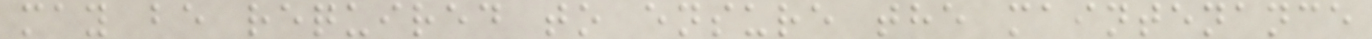may be required to ensure the maintenance
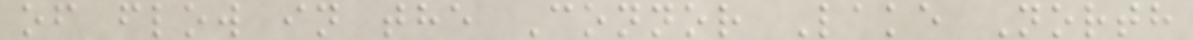of flow in the Connor Lake North
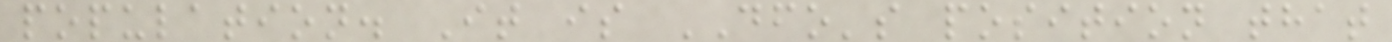population. It is DFO's position that
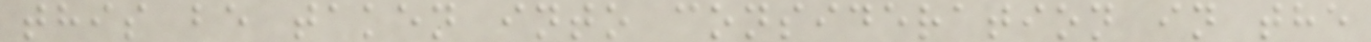this be taken into consideration in the
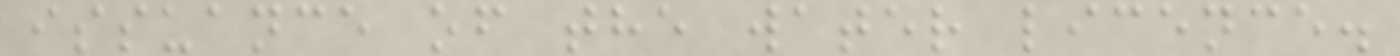issuance of the water licence.
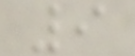9
